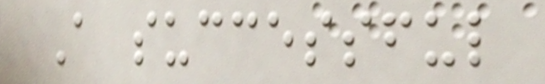A successful
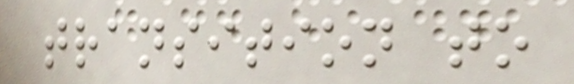transition to
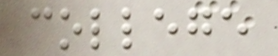college
